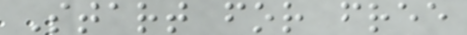Start for free
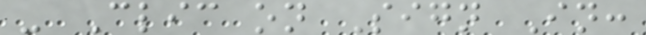- Clic on Sign In:
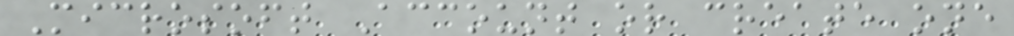Microsoft Account or create one
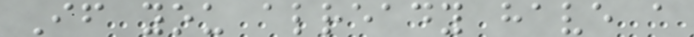If you already have a
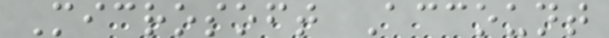Microsoft Account
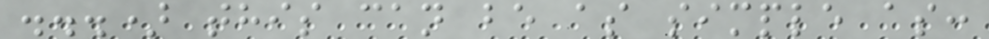...) this can be as simple as:
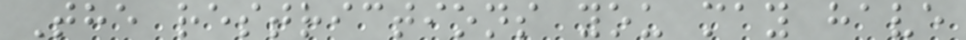The restrictions you may have
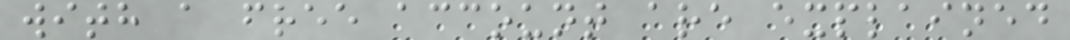with a free account are explained
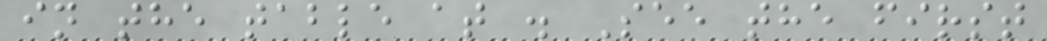in the table at . See the first
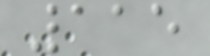115
